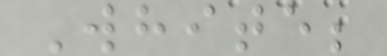White;
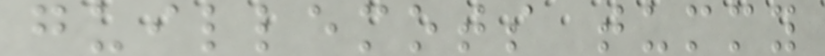guillemots tummy
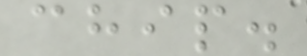chip.
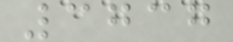3737
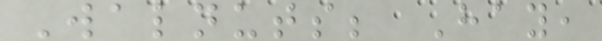Walnuts; Hay,
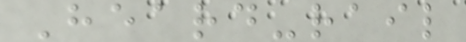Heard-rail
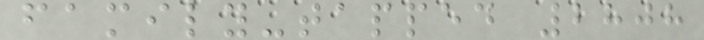family-tapped 2808
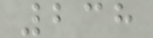238
